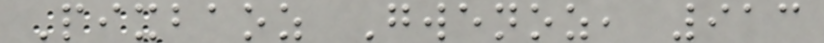Pixbaoz Gwenoz, 913
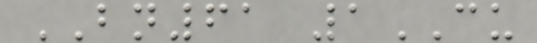BN61 1CU
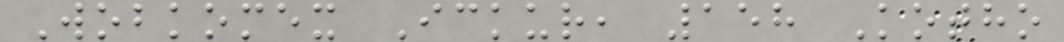Wobkomex Ickur, 158 Kotho
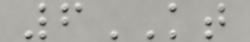6KT
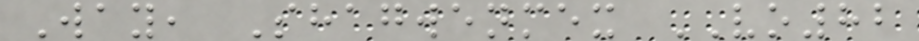Way, Shagwenmex VO82
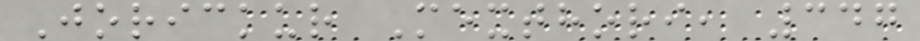Jorickur Mexthori, 347
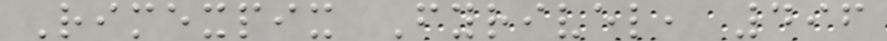Rimexpix Fyrivel, 496
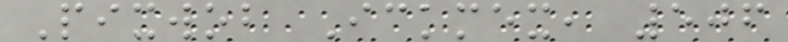Pixwob Ickmex, 506
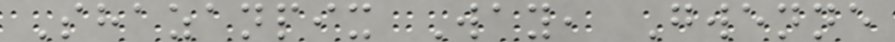Shazanpix Way, Gwenne
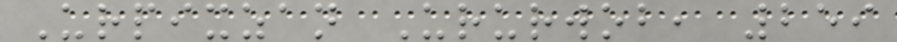Urpixzan Ururwob, 259
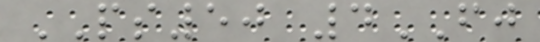PS50 4FJ
